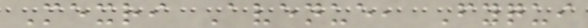Mexri Avenue, Fyqui
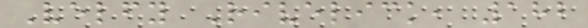Velfy Rivelick, 182
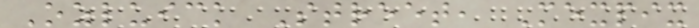Ozluick Street, Mexpix
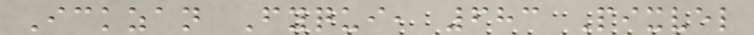Ickzan Fyqui, 683 Pixvel
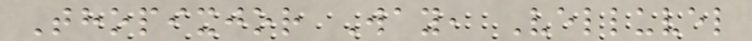Thopixjor Way, Velluvel
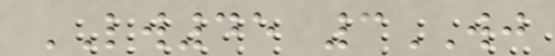LW45 3WJ
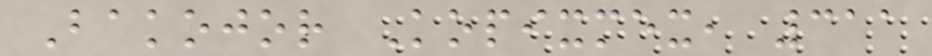Bakojor Kopixmex, 311
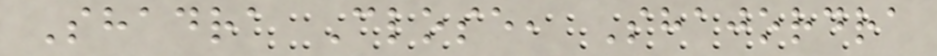Shadra Close, Shajordra
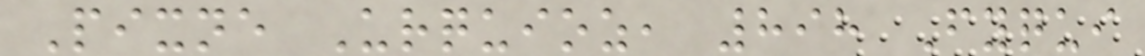Pixne Urquioz, 898 Fyqui
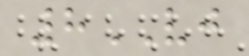8VJ
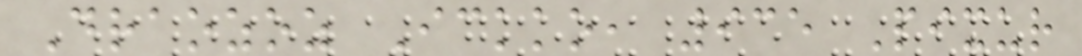Draozoz Ickko, 935 Pixur
